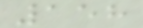158
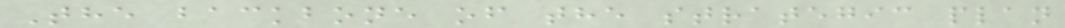The backbone of the strategic plan
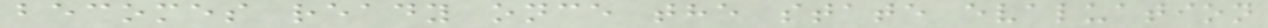becomes ready once the state evaluation
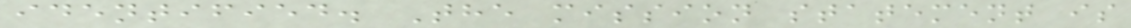identified. The mission statement is
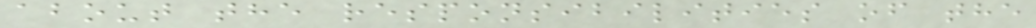about the responsibilities of the
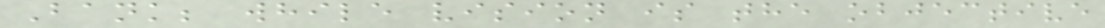Bank; while vision is the objective
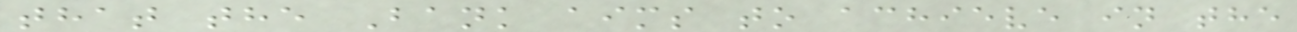that the Bank aims to achieve in the
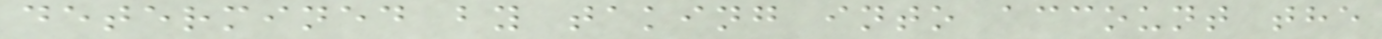determined by taking into account the
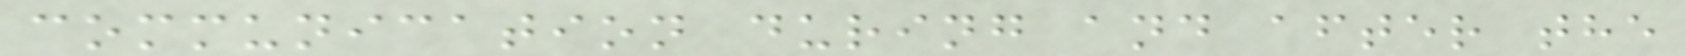communication during and after the
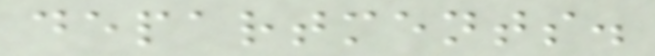departments.
